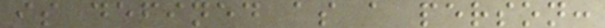is defined as a person:
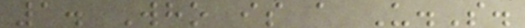1. Who is a U.S.
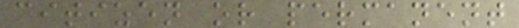citizen or permanent
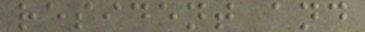resident and
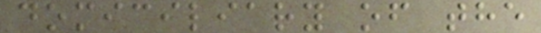domiciliary of the
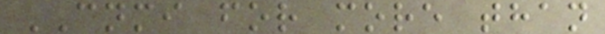CNMI for more than
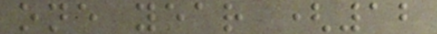one year (12
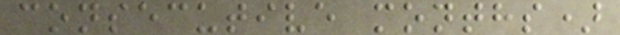consecutive months)
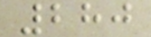280
